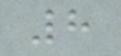8
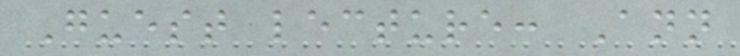Guest lecture: Ann
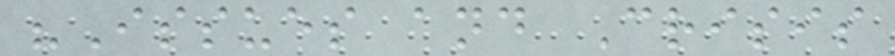"Issues and Crisis
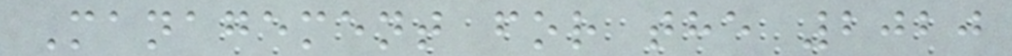Management for the 2020
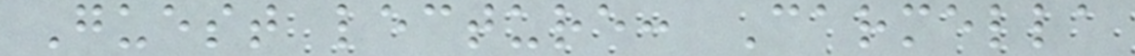Guest lecture: Carmella
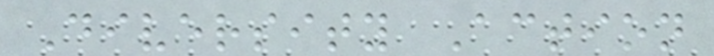Diversity Action
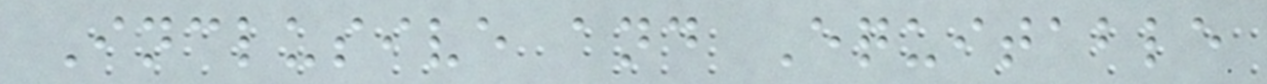Inclusive and Equitable
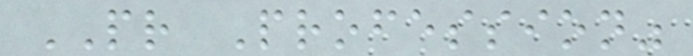PR Profession"
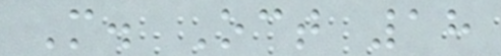M. Oct 18
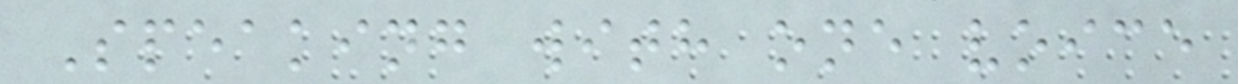Speaking with one voice
